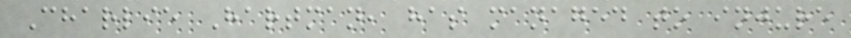Charlie Hartman, has managed to injure
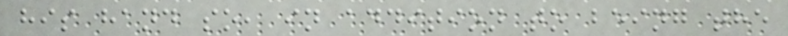his hand so, in addition to being the
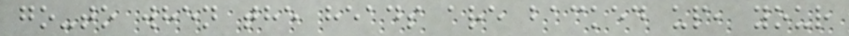go-to when the heads are backed up, your
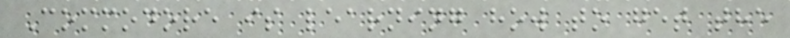Commodore is learning how to get the
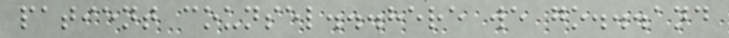patient counsel...here we go...and
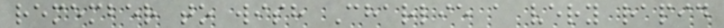remember to wish Charlie a very rapid
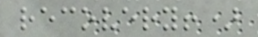recovery!)
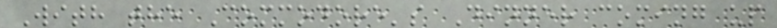With the Commodore's Dinner coming up
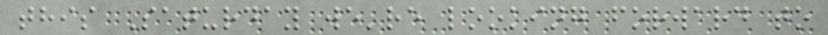this Saturday we're looking forward to
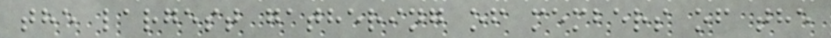the largest gathering of members of the
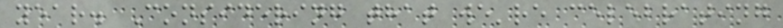year. Considering that we're celebrating
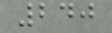240
